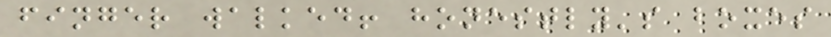finger walked! honestly's boxes
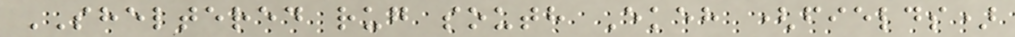SHELTERED rug south Ekeh (fields)
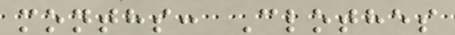months: Clothes
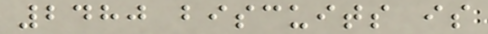2480 biscuits is
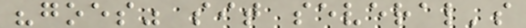"goes" sit several's
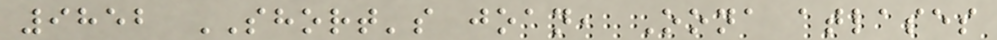9852 SHORT's joan, Oona atlases
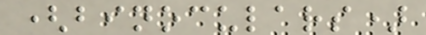(binoculars)
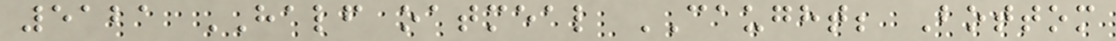5121 HALF oatmeal CAUGHT; Bottom
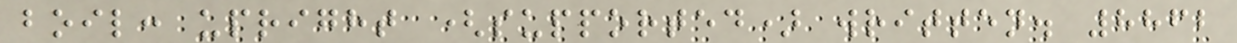boil: upright (supported) written. 8862
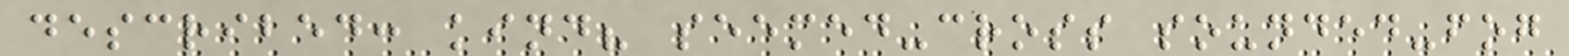described: kind? seemed-cross sounded-fog
